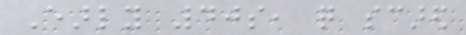Early 40s, quite scared
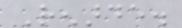Renarde.
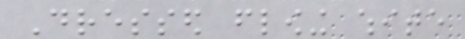Dressed flowing white
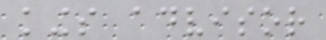kings advisor
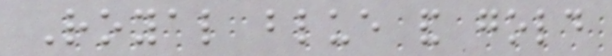Royal blue and gold
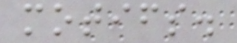motifs.
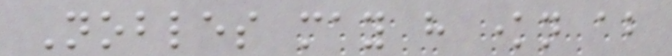Nobles may have known about
